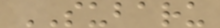SUBARU
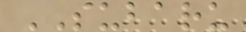SUBARU
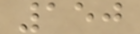150
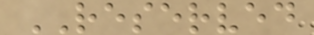RESERVED
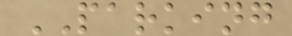PARKING
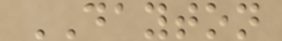DAYTON
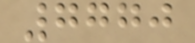7770
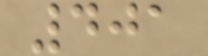401
